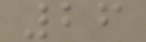26
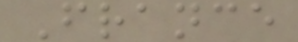France
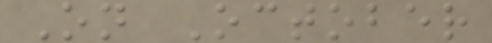On October
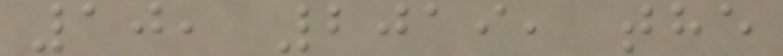10, 2019, the
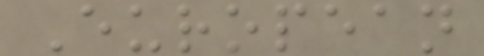European
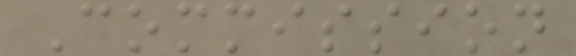Commission
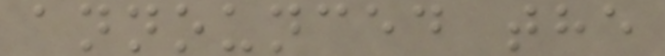announced the
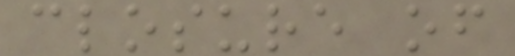closure of
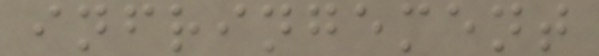infringement
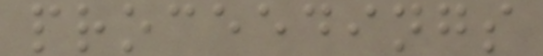proceedings
